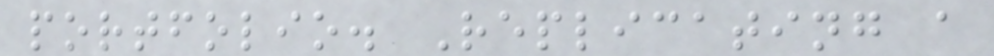portfolio. Replicating a
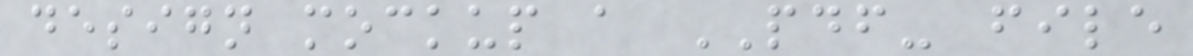design mockup a PDF- file
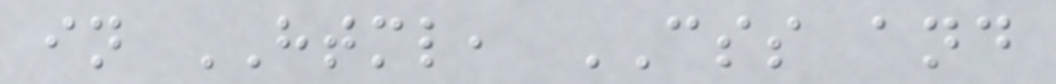in HTML, CSS and
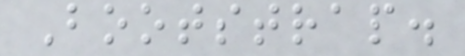Bootstrap.
